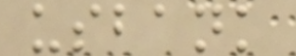usbank
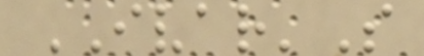IVAR'S
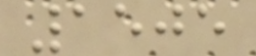1505
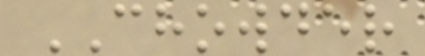CHOWDER
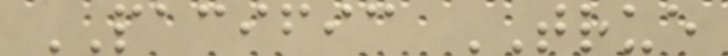PACIFIC TRUE
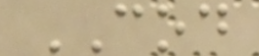COD
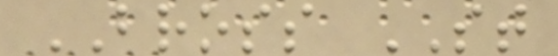BROSS ST
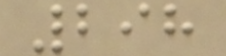298
